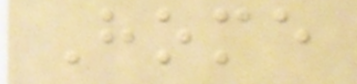Home
